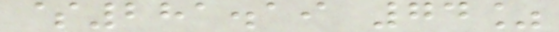$281.19 74%
